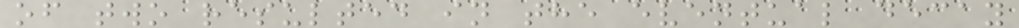of two resulted in the eventual decay
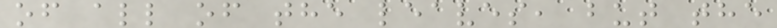of all of the leaves, but the
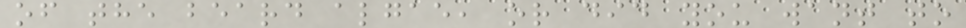of the beard algae, or did you want to
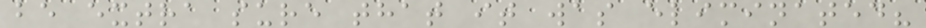be extra sure that it was eliminated?
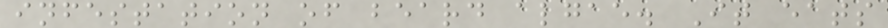infestation of beard algae. It eats
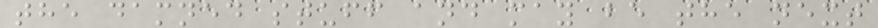the damned stuff and may be the next
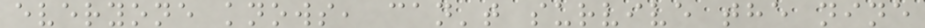everyone knows, can't survive the nine
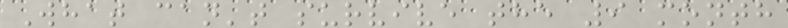What can't survive the 9 month
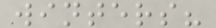winters?
